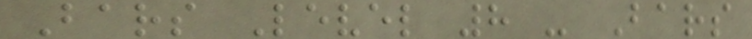Bars Level 8 - Bars
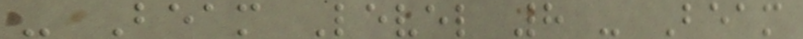- Beam Level 8 - Beam
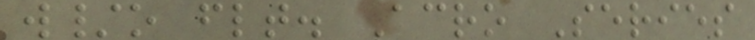w/o flt. Acro Series
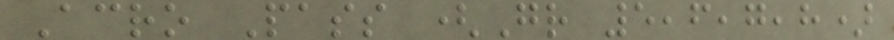Acro Pass (Gr 5,6,7,8)
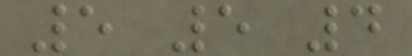5 5 4
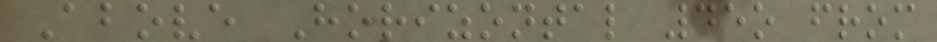Above Horizontal 45o from
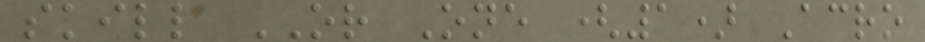skill OR One (1) Acro
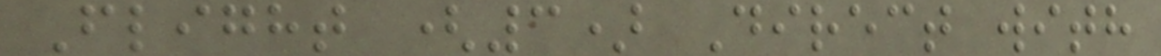Flight (3) Direct with
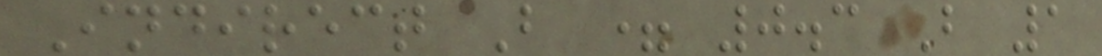Indirect B = 0.3 B 1
